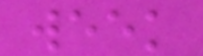week
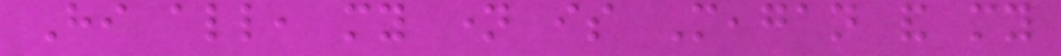Hi all, my name is Meagan and my
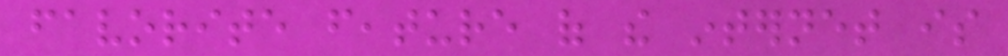favorite feature of the internet is
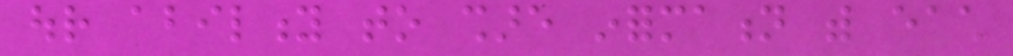our ability to share information with each
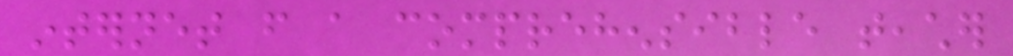internet from a comprehensible teacher
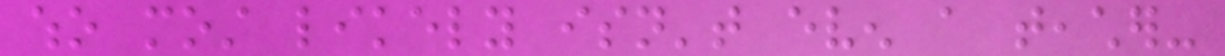who most likely isn't even a teacher-
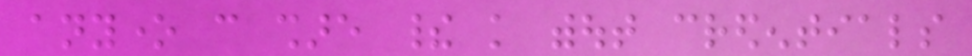anyone can share their knowledge without credentials
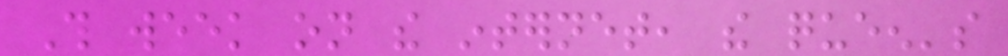This week on the internet, the queen's
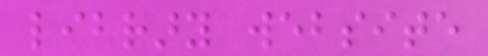library website
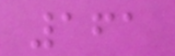161
